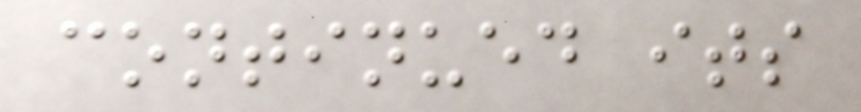continued its
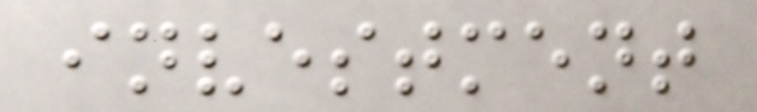investment
